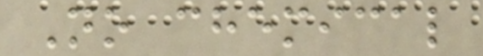No chemical
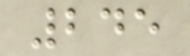245
